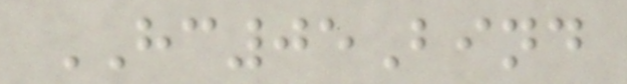HC05Bind
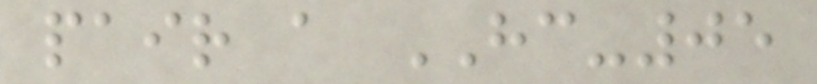pair a HC-05
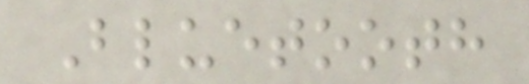Bluetooth
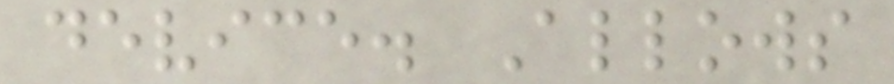device. Allows
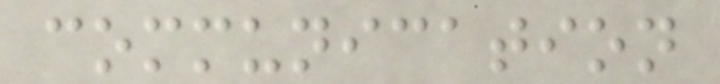communication
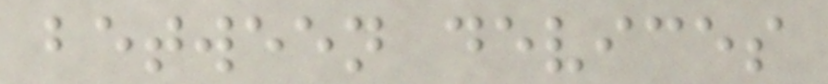between devices
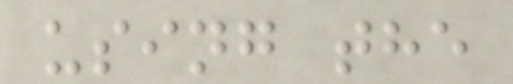using the
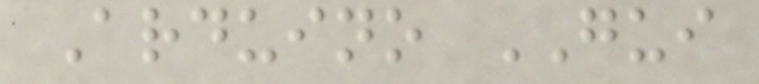Arduino GUI
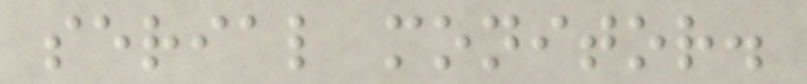serial monitor.
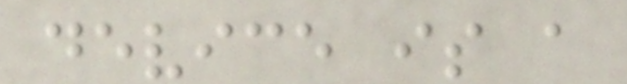device is a
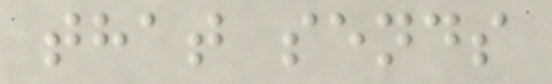that sends
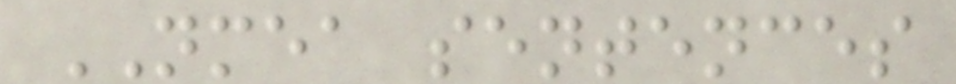NMEA sentences
